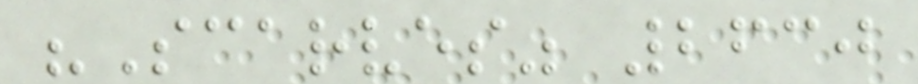"Scarves" 2630
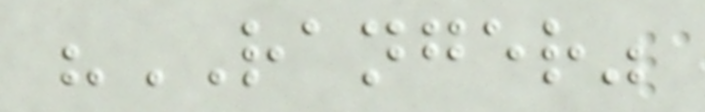"RANGER"
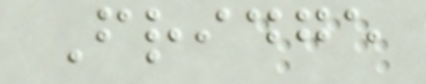Fridge
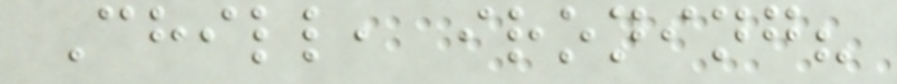Chill, ironing?
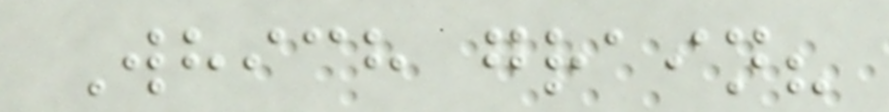Which grain?
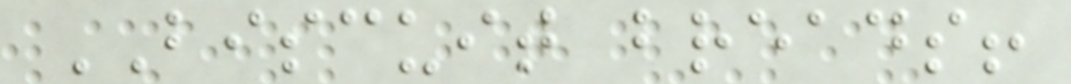BISCUIT breads!
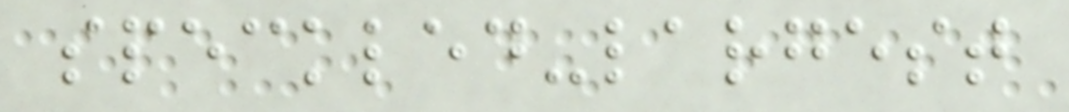speckled-largest
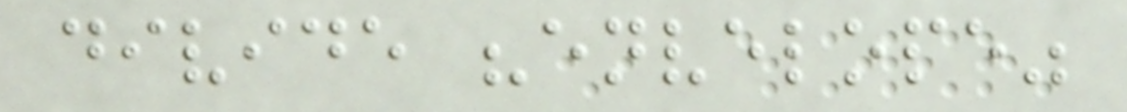divide "envelope"
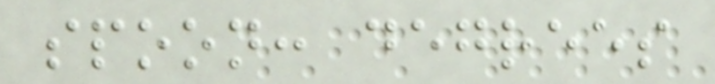spoon: degrees
